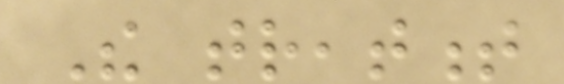The treatment
